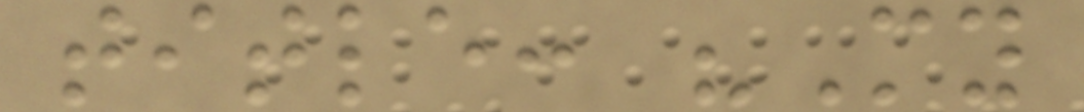title: "My
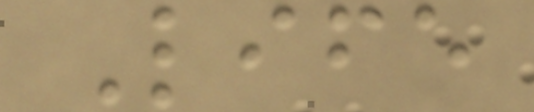Life
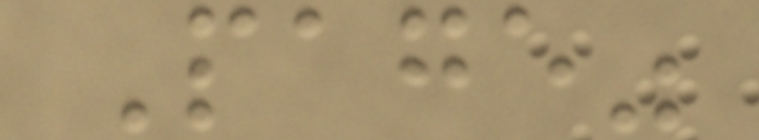Page"
